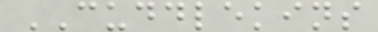CUDDLEKINS
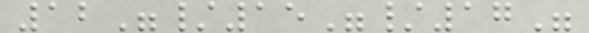12"/15"/17"
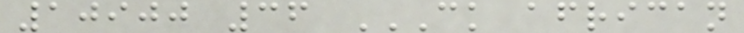10900 36 CK AFRICAN
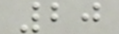20
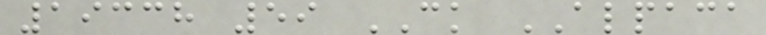19338 59 CK ALPACA
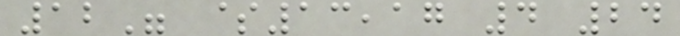12" $13,17 4 24
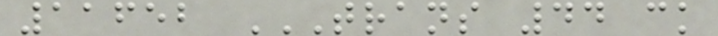11652 TRANS 44 CK
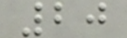20
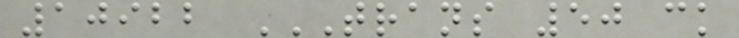10922 TRANS 50 CK
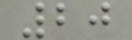20
